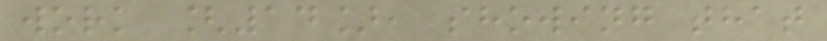work [14], showing that
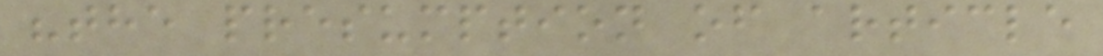"the presumption of article
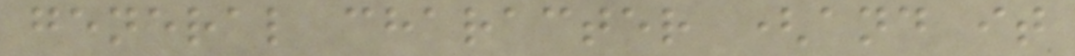general character (and it
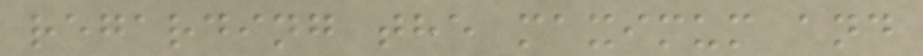regarding the maximum and
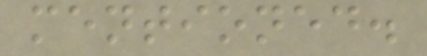mentioned.
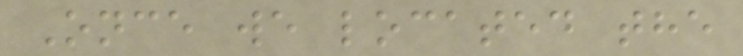Once we located the
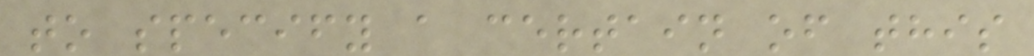to specify a certain of this
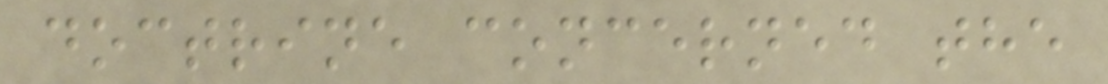doctrine concerned the
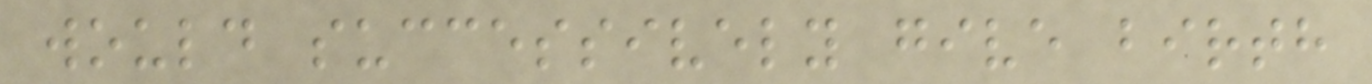would successively give birth
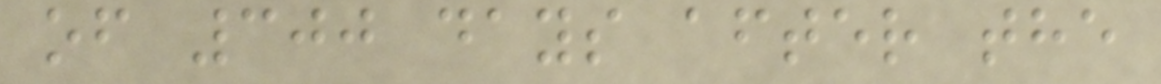of 300 days after the
